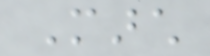March
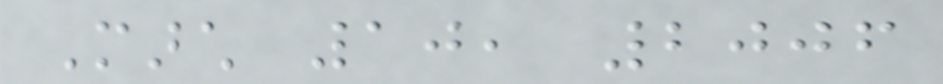March 10, 2006
